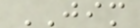JIM
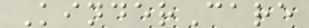KinderCare
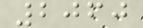2060
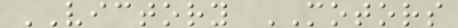VICTORY MOTORS
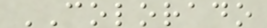COLORADO
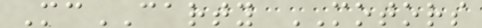McCARTY MOTORS
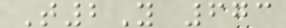T2Y 673
